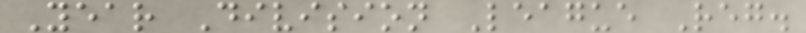Year Division League Reg.
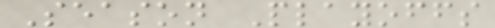Season Playoffs
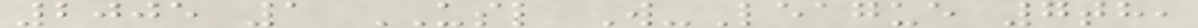2005 1 USL W-League 7th,
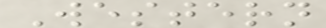Western
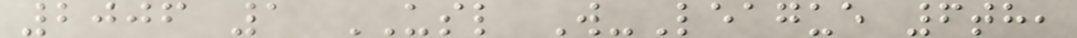2006 1 USL W-League 6th,
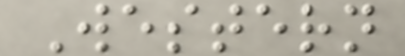Western
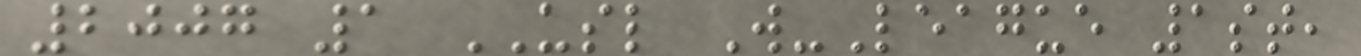2007 1 USL W-League 1st,
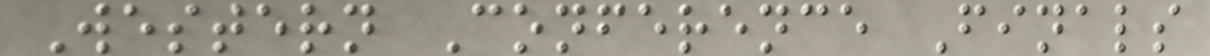Western Conference Finals
